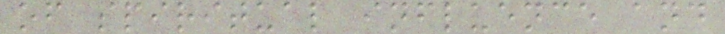of spiritual influence and
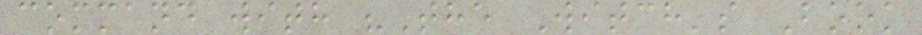command with "The Witch's Book
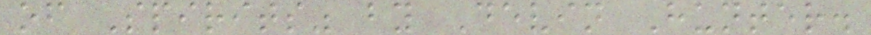of Spirits" by Devin Hunter.
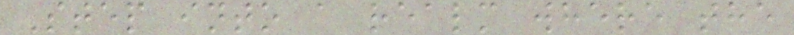Step into a realm where the
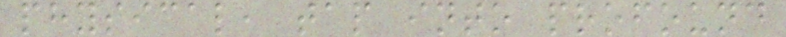physical, tap into profound
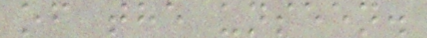of the unseen.
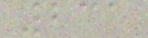231
